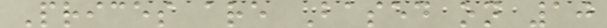Prices are Based on 10
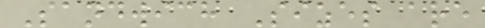Sandwich Sizes are
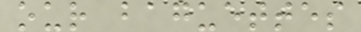our baguettes
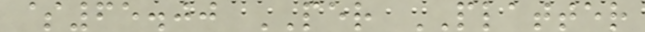$65.00 PER PLATTER
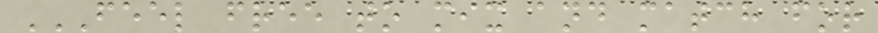FEEL FREE TO MIX AND MATCH FOR
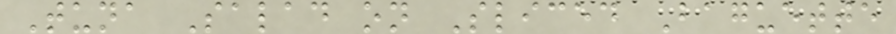Tuna Salad on Sliced Baguette
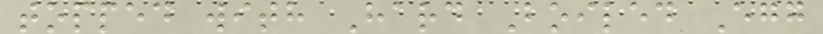topped with Hard Boiled Egg
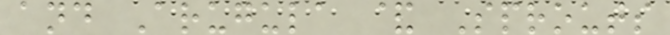and Arugula & Sprouts
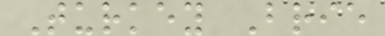Turkey Brie
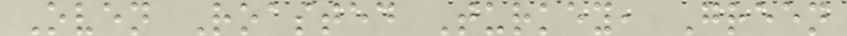Oven Roasted Turkey, Green
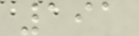191
